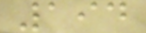194
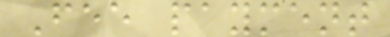Fee payment
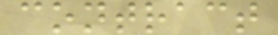contract
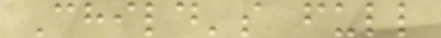Child's full
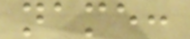name:
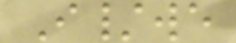I/we
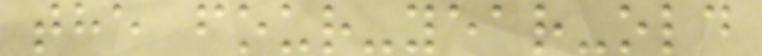the four-year-old
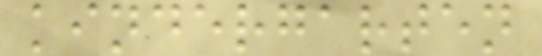kindergarten
